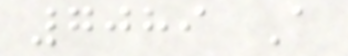7089 A
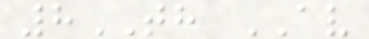8TH AV
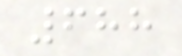688
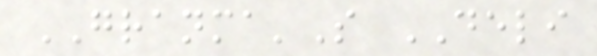GRANMA'S DELI
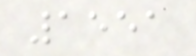1551
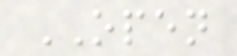OPEN
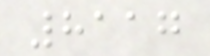8117
